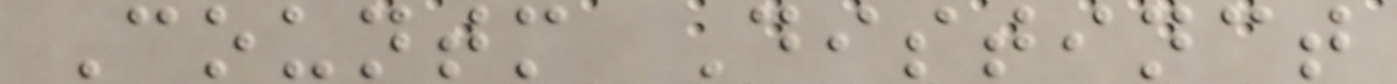Countm Distinct
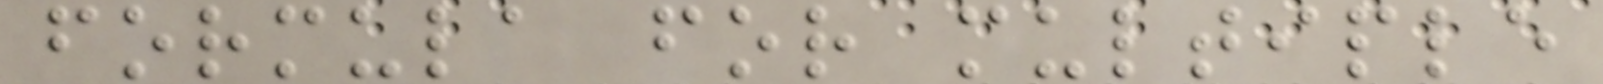formula for multiple
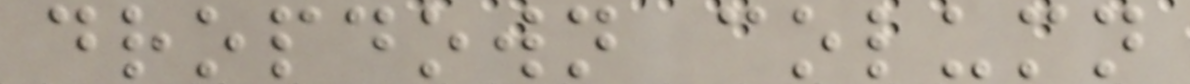dropdown column
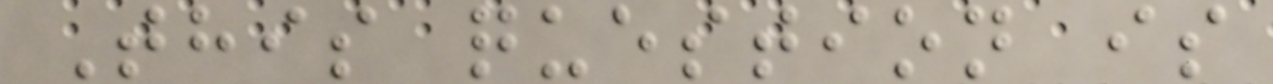This question is
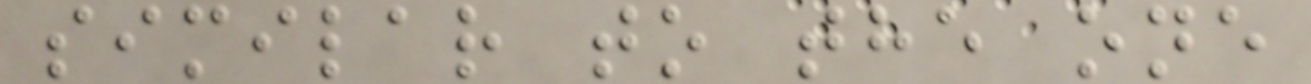similar to the one
